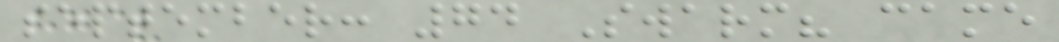september: 74 Swarm? came
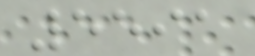5591
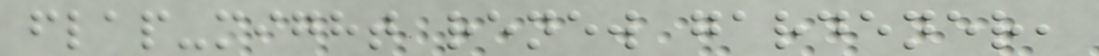flap-might renew gardener,
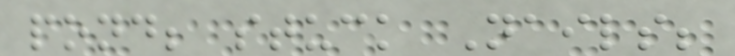pond; stuck Nails;
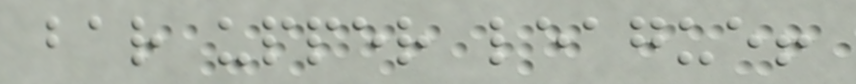bar upper league!
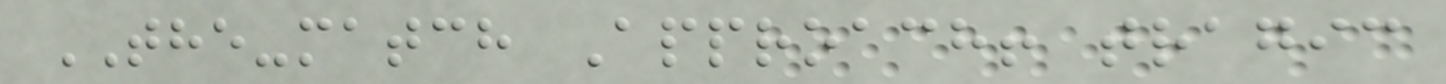THE-match Approach! tragic
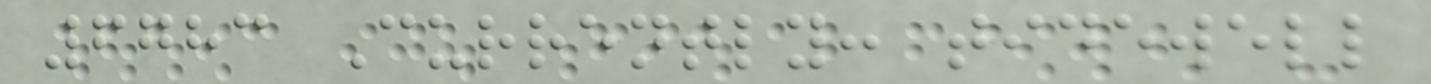6783 Currently: tidewell
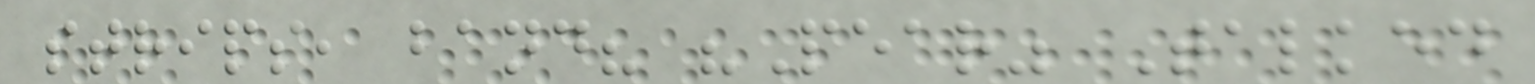strips, band? "Pear" Talked
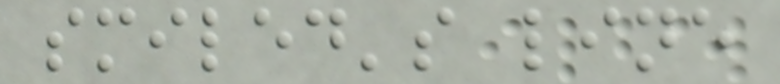smiled's line
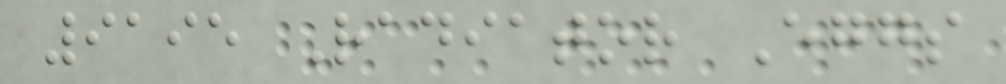9195 Radiator Eggs
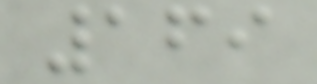169
